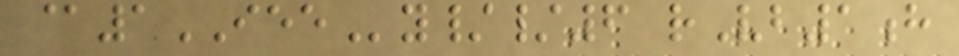@1IEEy//6 rVb1h
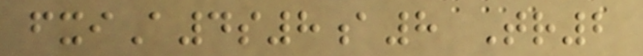fxiA4s8a8 Tr2
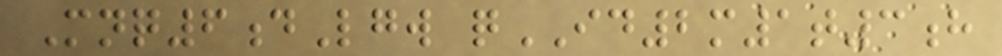Mnq6dLgw qID2m1t3h
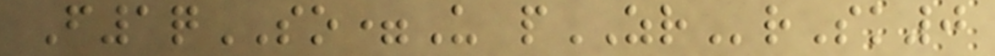F1qSO=U pZRrSk0
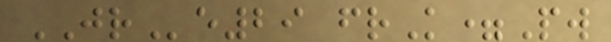JRe29 frK=Pw
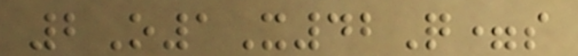2O1X42Q=s
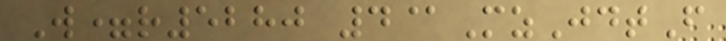W=r5280 4@MzJdtF
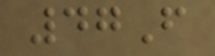47F
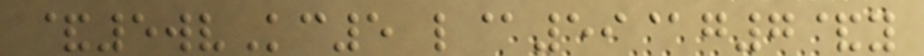&5wvKc5 l@59@g7&y
